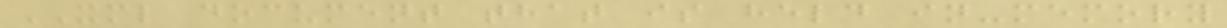XML document that is held in-memory
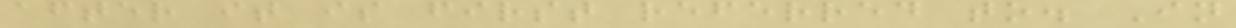after it is first referred to. In
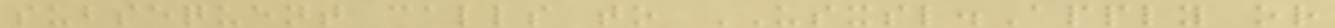subsequent calls to USXSL.Apply or
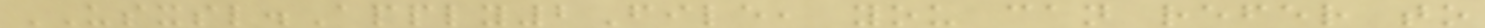USXSL.Apply2File, you can refer to
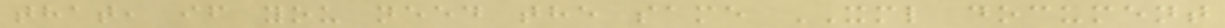that, if you need the same XML document
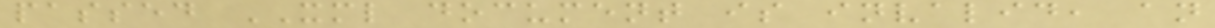passed XML document is invalid, an
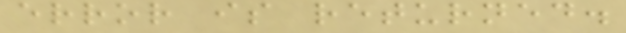error is returned.
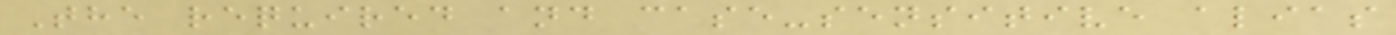The required and case-sensitive alias
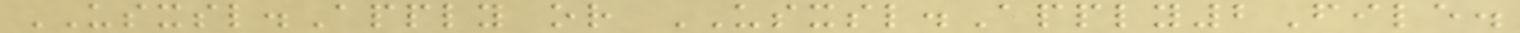USXSL.Apply or USXSL.Apply2File.
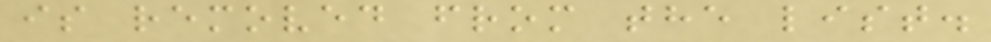is removed from the list.
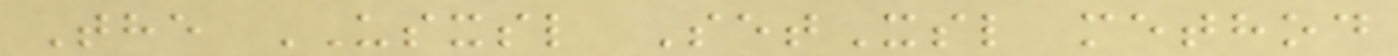The USXSL SetXsl method
